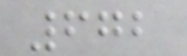672
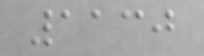1130
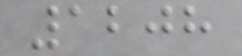1208
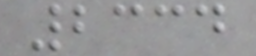2334
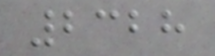2328
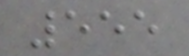555
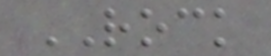ROCK
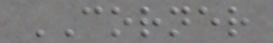CORNER
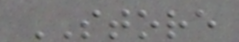STORE
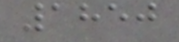1850
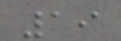19
